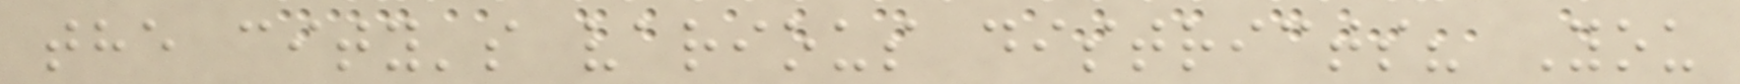the city's various districts? You
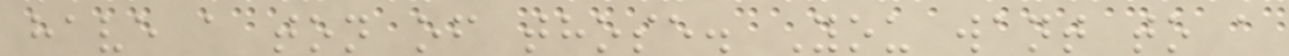have a ton of those. You want to a
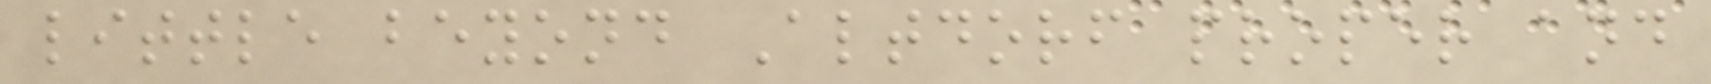little beyond Altdorf proper and
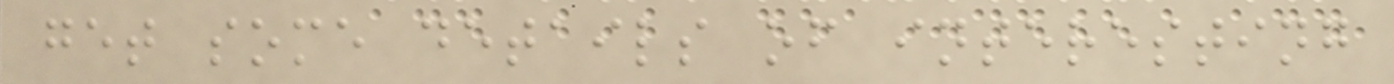get some details of interesting
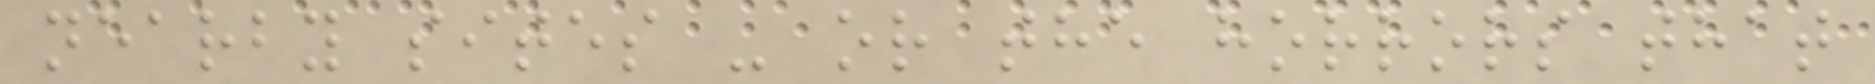nearby sites - or the horrors that
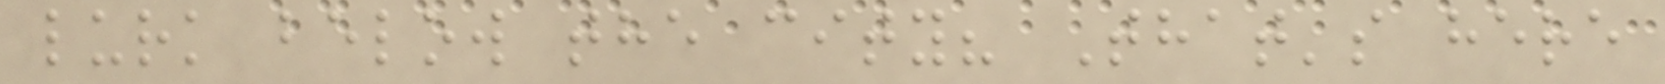lurk below the city? That's here
